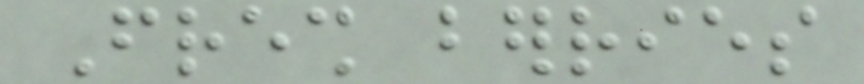Fresh berries
